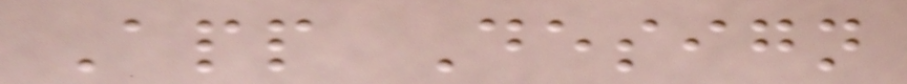App Design
